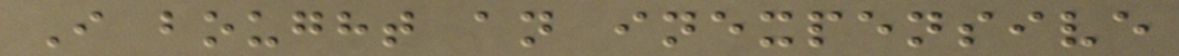I bought an inexpensive
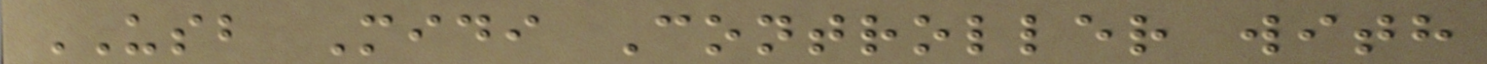USB Midi Controller with
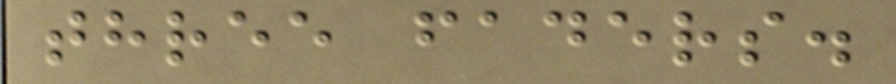three faders.
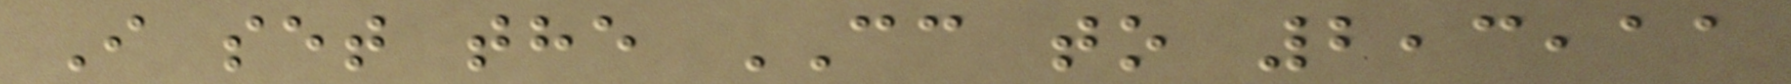I set the CC to 2,3,11
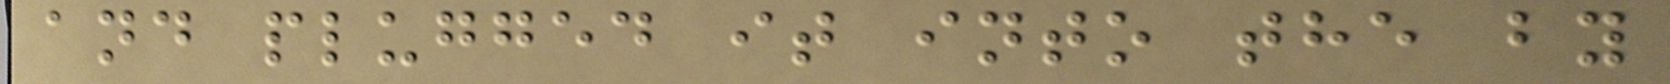and plugged it into the by
